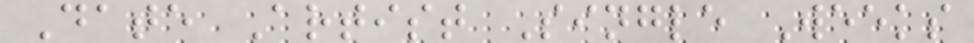Date Artist Single Weeks
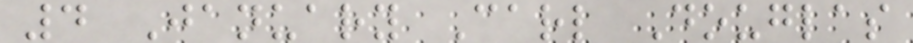4 January Carl Douglas
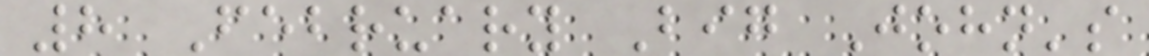8 February Big John's
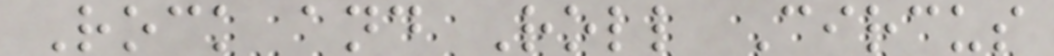Rock and Roll Circus
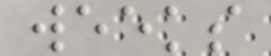weeks
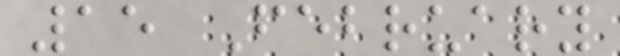15 February
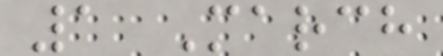1 March
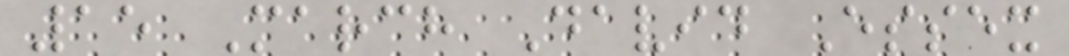15 March David Essex
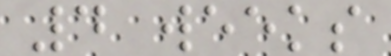4 weeks
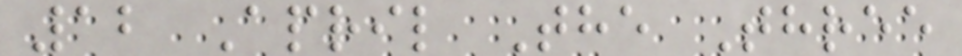12 April The Three
